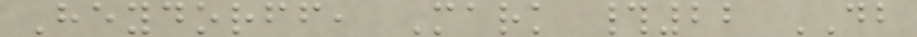Heydorff, Mark #22 DB
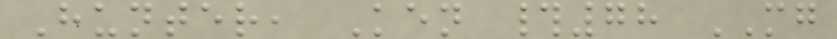Hunter, Ken #78 MG
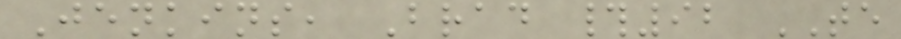Jenkins, Brad #92 TE
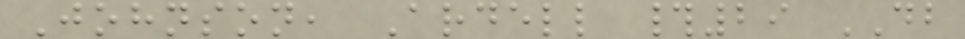Johnson, Ardell #29 DB
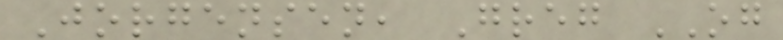Jorgensen, Greg OG
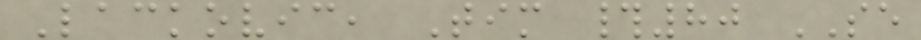Lackovic, Tim #80 SE
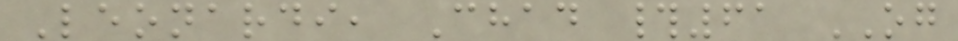Leonardi, Chad #61 OG
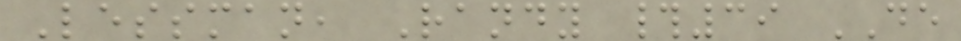Lessman, Randy #39 DE
